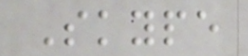Skype
